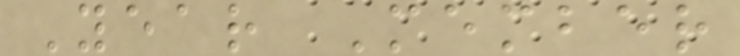Year Member
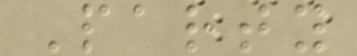Party
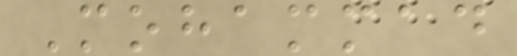Mohammad
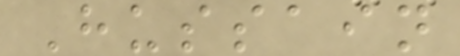Hussain
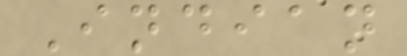Indian
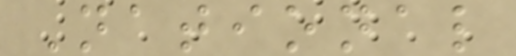National
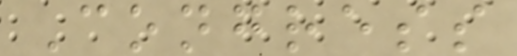Congress
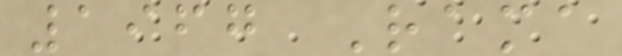1967 Rama
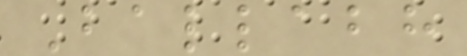Ballabh
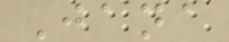Jana
